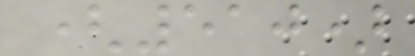(510)
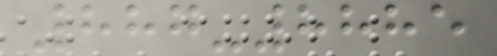887-8885
